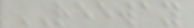REEWAY
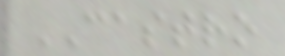CASTRO
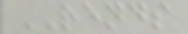RENDS
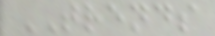TRENDS
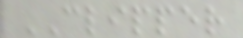CLIPPER
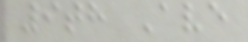9th Ave
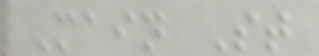Main St
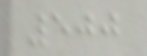500
